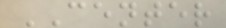CENTER
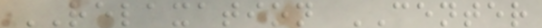RELAXATION CENTER
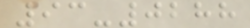93-0288
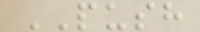PUSH
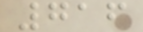716
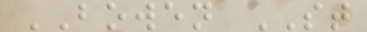BOWEN ST
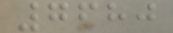7680
